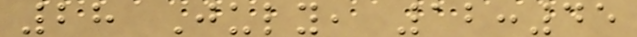28 July, 12:45
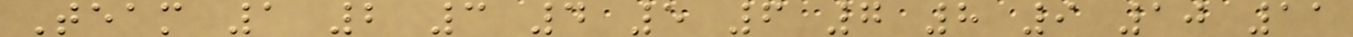Team 1 2 3 4 5 6 7 8 9 10 11
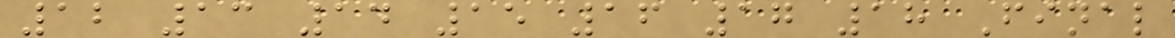12 13 14 15 16 17 18 Final
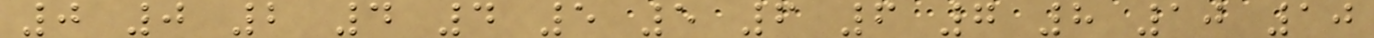0 0 2 4 4 5 5 6 6 7 8 10 10
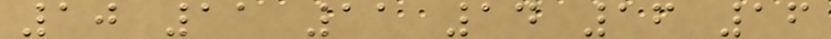10 11 11 14 16 16
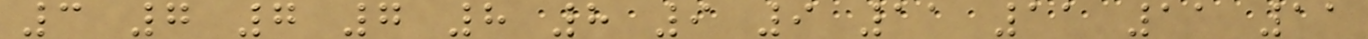3 7 7 7 8 8 9 9 11 11 11 11
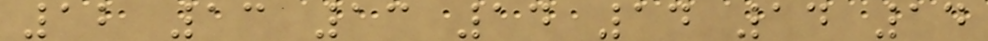12 13 13 14 14 14 14
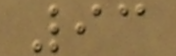93
